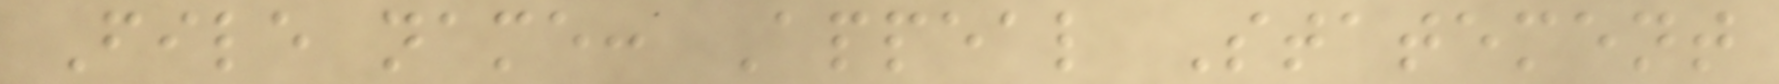File name: Appeal Statement
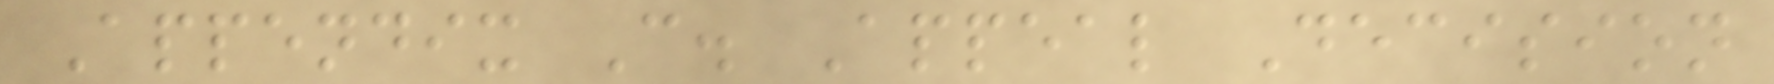Appendix C. Appeal Decision
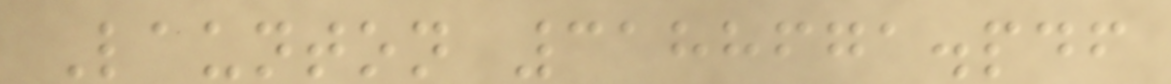Launton 3188671.pdf
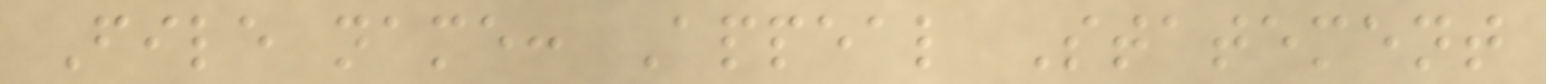File name: Appeal Statement
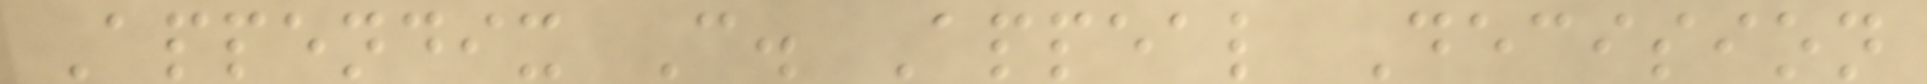Appendix C. Appeal Decision
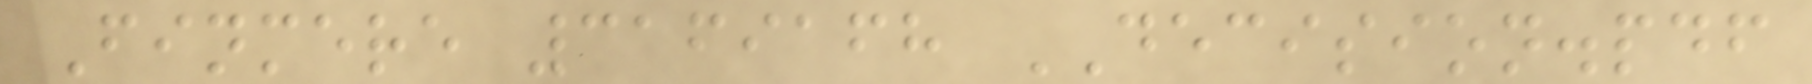Finmere 3169168 DECISION.pdf
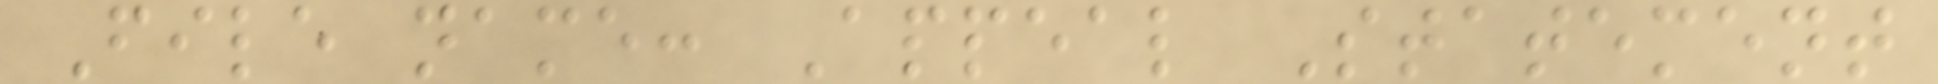File name: Appeal Statement
